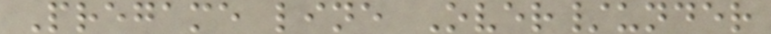Pregame line Over/under
